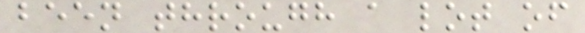been through a lot of
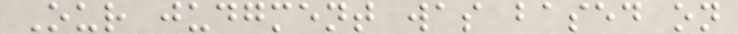Our judgment was based on
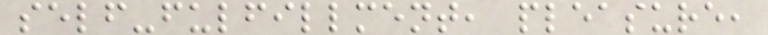self-fulfillment, pleasure,
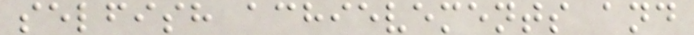selfish achievements and
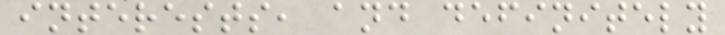interests, and definitely
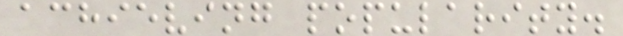achieving popularity.
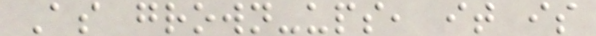As grown-ups, it is
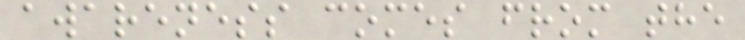awareness comes from the
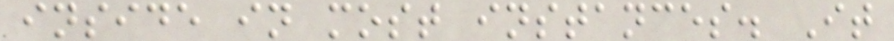inside in most instances. It
